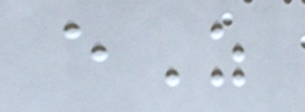eZ
